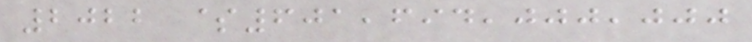2022 $601,694,000,000
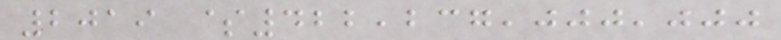2019 $422,237,000,000
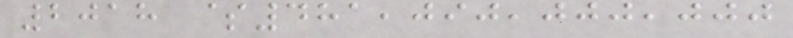2018 $481,090,000,000
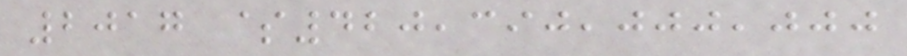2017 $420,390,000,000
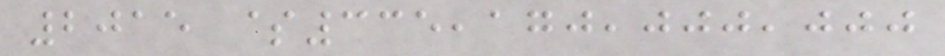2015 $335,170,000,000
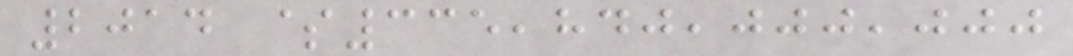2014 $335,840,000,000
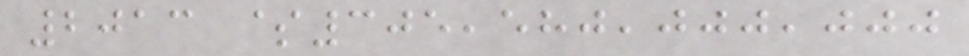2013 $305,580,000,000
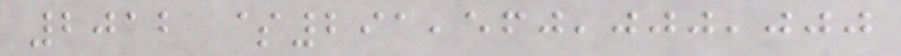2012 $291,560,000,000
